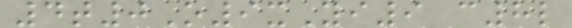4t0O9xYi9 c8l
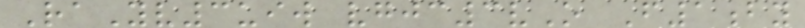RaYv3uiw vgjc3vO F1by
